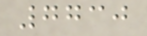7730
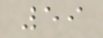59
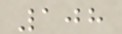108
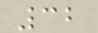32
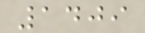1409
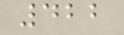422
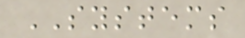SYSTEMS
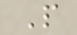P
